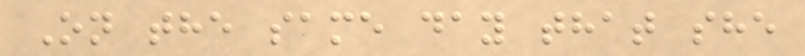On the same day that she
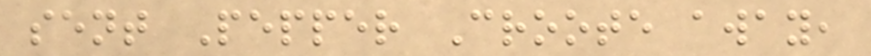sent Pepper Croote away,
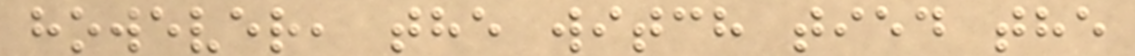however, the witch tied the
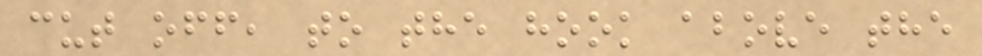cut off, to the hook above the
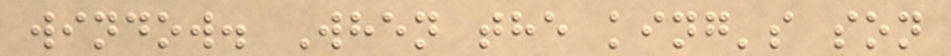window. When the king's son
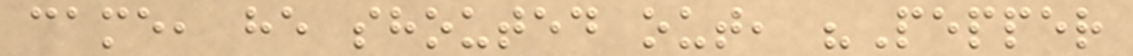came, he shouted out, "Pepper
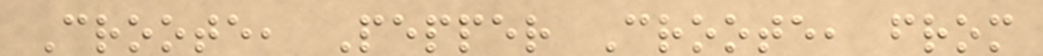Croote, Pepper Croote, from
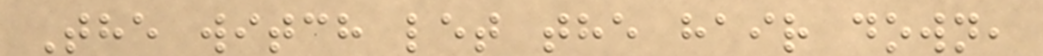The witch let the hair down,
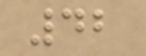42
